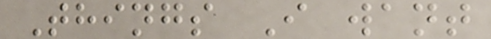Things I want
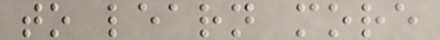to learn more
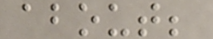about;
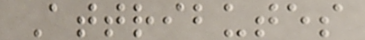Attributes
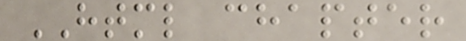HTML chapter
